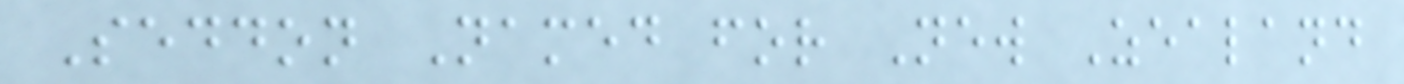Seddon Named for New Zealand
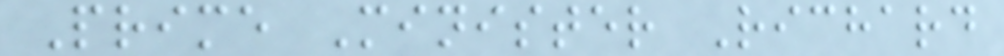Prime Minister Richard
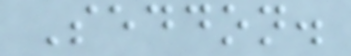Seddon.
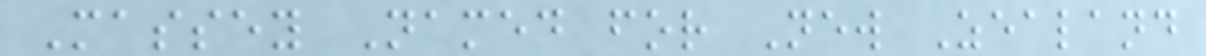Massey Named for New Zealand
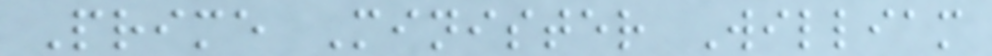Prime Minister William
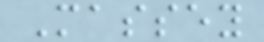Massey
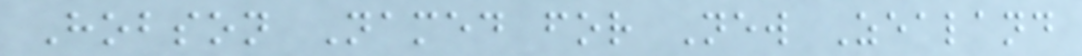Hobson Named for New Zealand
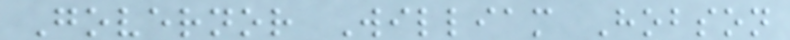Governor William Hobson
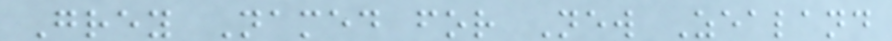Grey Named for New Zealand
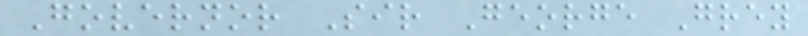Governor Sir George Grey
